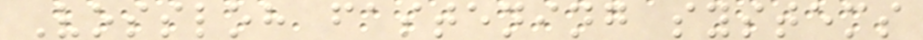Vossloh fastening systems
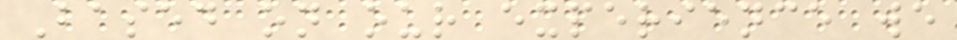Based on our experience we
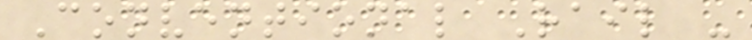Conventional Rail -
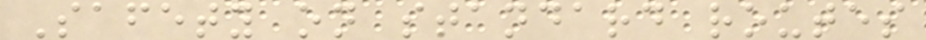Safety on standard routes
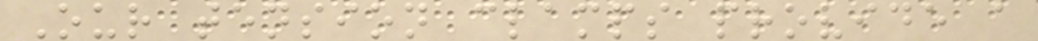Our tension clamps provide a
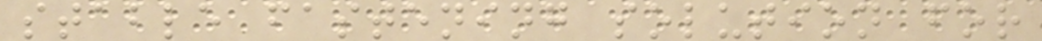stable fastening solution for
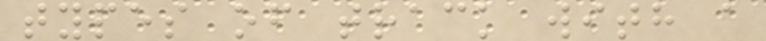types of track with a
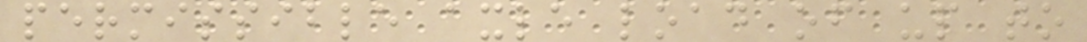permissible axle load of up to
